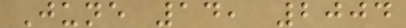June 14, 2004
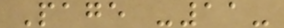Page -11-
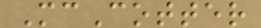McCotter
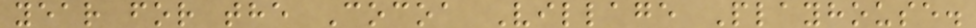year for the Cocoa Village Playhouse.
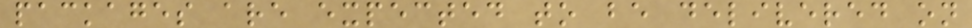packages are expected to be delivered on
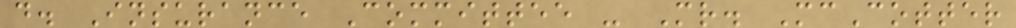d. Insurance Committee - Mr. McCotter
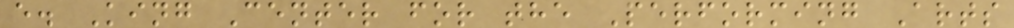e. King Center for the Performing Arts
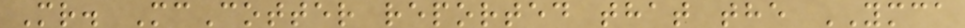Mr. McCotter reported that the YMCA
